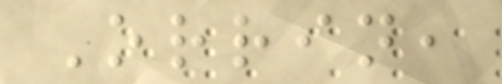Orrin,
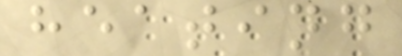heating
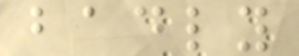badly
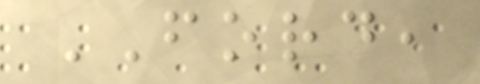FORD,
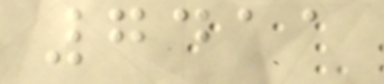7411
